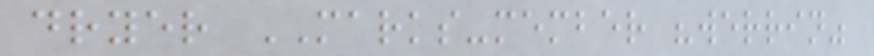dryer MARKS-member "werrin"
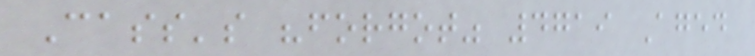Cass's "forgot" 4719 Aged
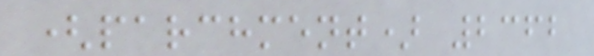(parchment) 2362
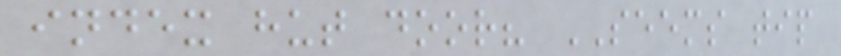index hut door? SEEMS tip
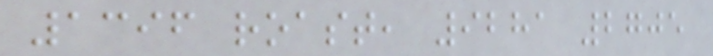1396 roast, 9281 2705
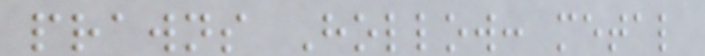prawns Hollow: metal
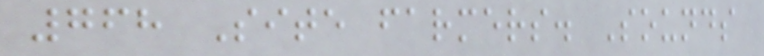768 Site farmers. Sounds
